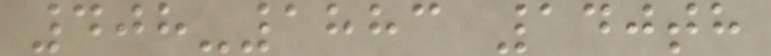408-1883 140th
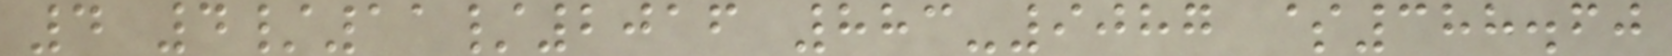4 4/11/2016 883-9087 $388.60
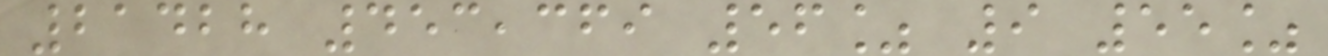21428 453,369 56% 9 55%
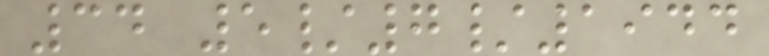34 5/7/1944
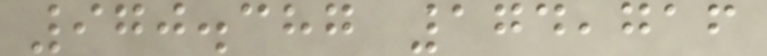970.387 174,716
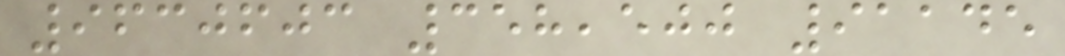9630603 358,500 91145
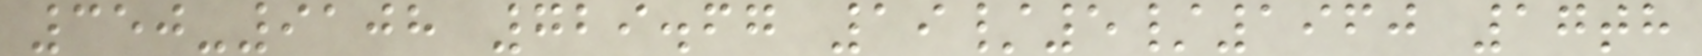350-9108 729.67 19/5/1960 17th
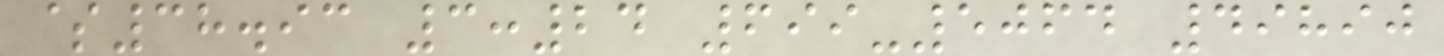$38.93 3:24 699-5064 49890
